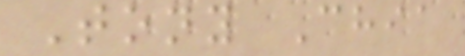Tony Chia
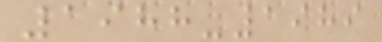1988-1989
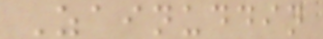Zainuddin
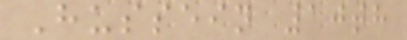Hussein 10th
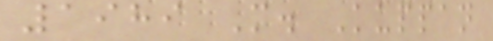1989 M. Kuppan
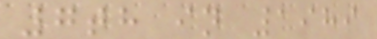7th in 1989
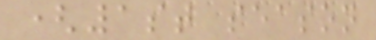(1st season
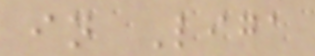in Liga
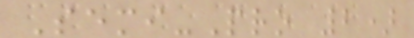Semi-Pro 2)
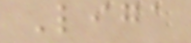Liga
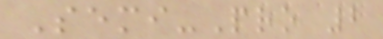Semi-Pro 2
